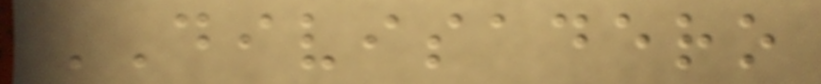DIVISADERO
